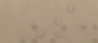S
